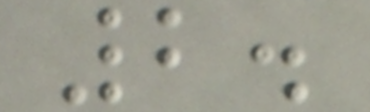2.
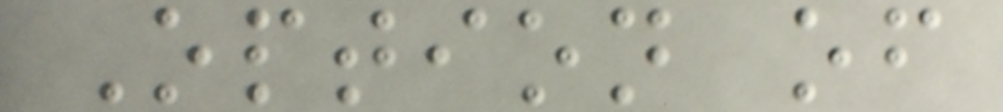Option of
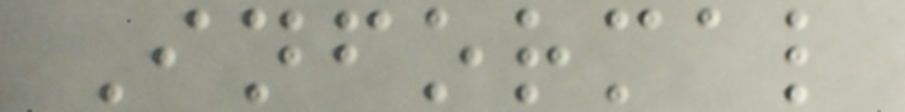Informal
